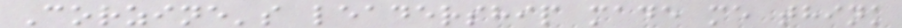Corzine's leadership made me think
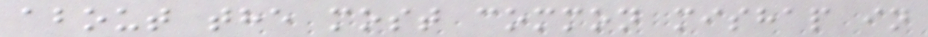about the most common mishap in
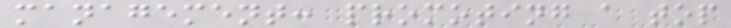management: promoting a top
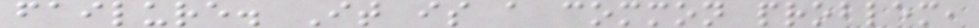failure. It is a common problem,
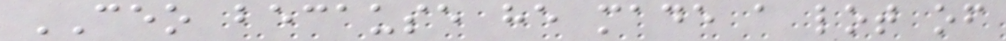CEO because he made a lot of
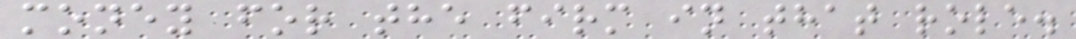money for the firm in that role.
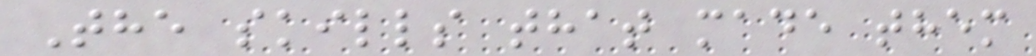The skills that made them
